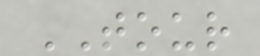TOUR
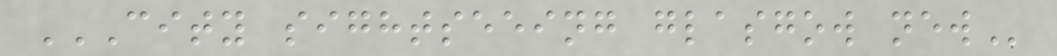CITY SIGHTSEEING GLASGOW NEW
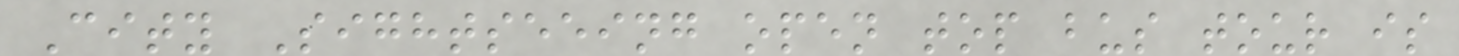City Sightseeing open top bus tour is
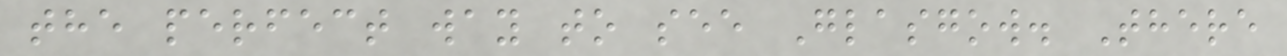the perfect way to see Glasgow. There
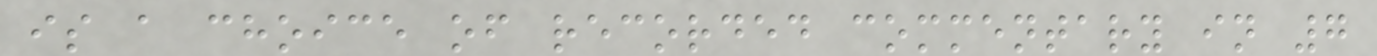is a choice of recorded commentary in 7
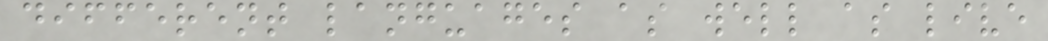different languages as well as live
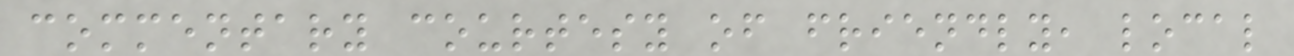commentary courtesy of friendly, local
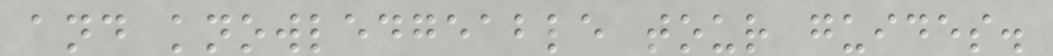and knowledgeable tour guides.
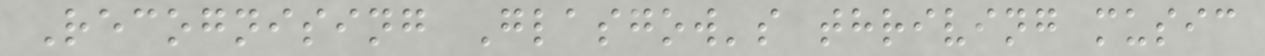Recognising Glasgow's thriving music
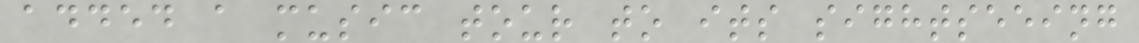added a music tour to its sightseeing
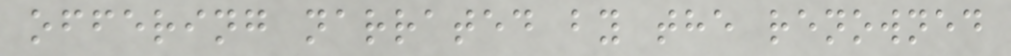offering narrated by the renowned
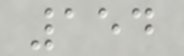154
